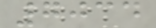7034
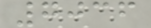7036
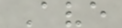Ave
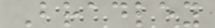Bradley
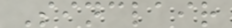Sinclair
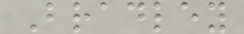Bradley
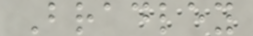Bradley
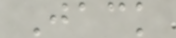Jack
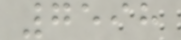7598
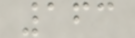163
